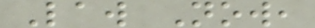Law Now,
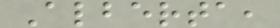Alberta,
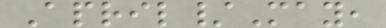April/May,
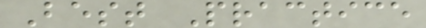Best Practice
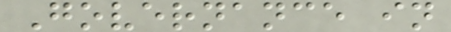Governance in
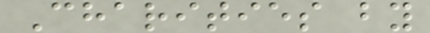Charities by
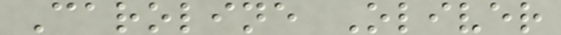Caroline Oliver
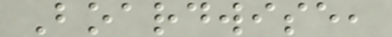Boardwise,
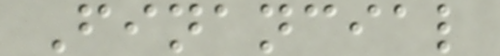Financial
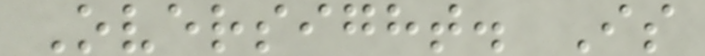Oversight. Is
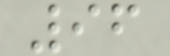96
